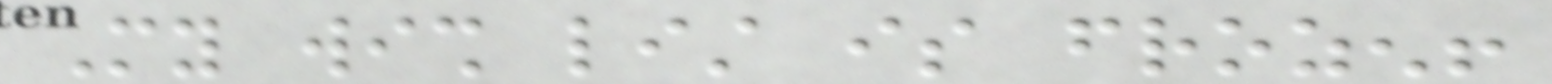My wish list is frozen!
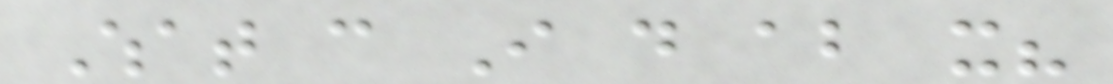What can I do about it?
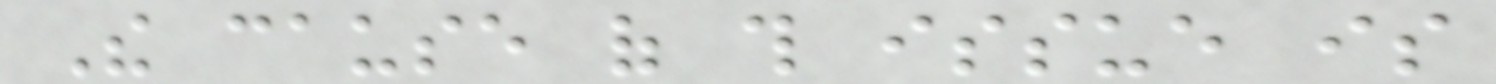The cause of this issue is
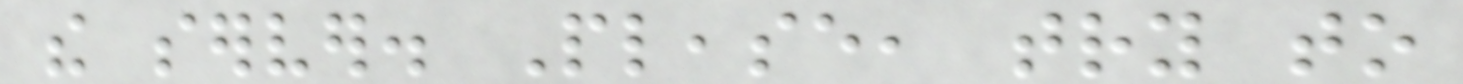the server. Please, try to
